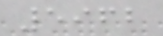5962
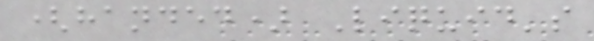(handed) Liquid's
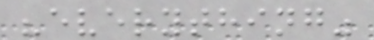"everything"
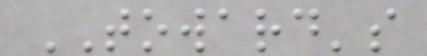TOWARD's
